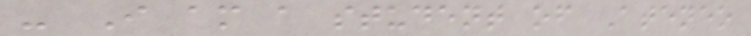- I am a student of Ateneo
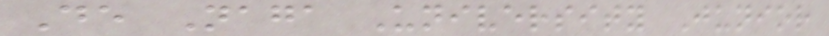De Naga University Junior
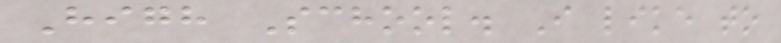High School. I like to
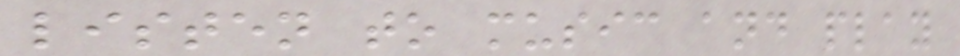listen to music and play
